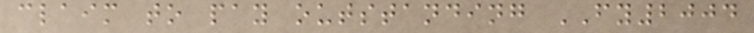claim to pay outstanding FY2004
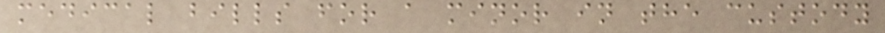medical bills for a minor in the custody
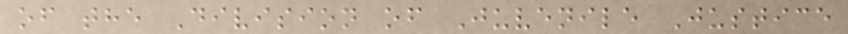of the Division of Juvenile Justice
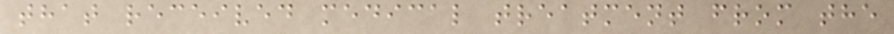that received medical treatment from the
